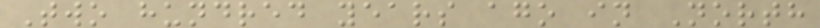Two hundred years ago in North
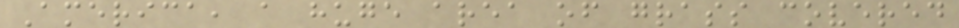America, a huge area of grass covered
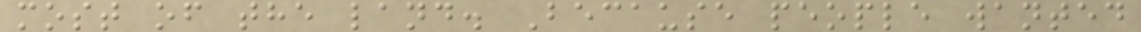most of the land. Because people wanted
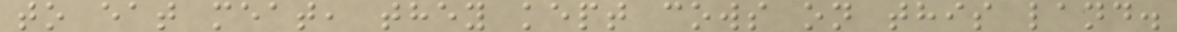to eat meat, they kept cows on this land.
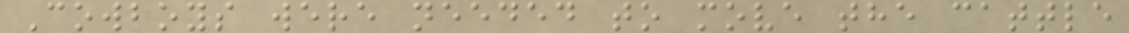Cowboys were needed to move the cattle
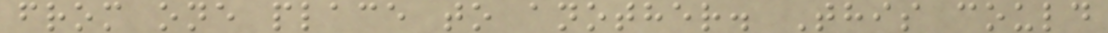from one place to another. This could
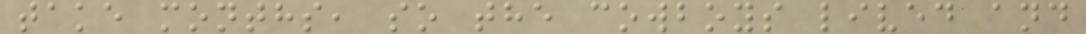take months, so the cowboys lived and
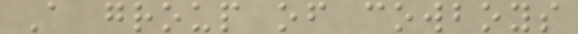A group of cowboys
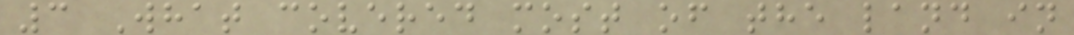3 What covered most of the land in
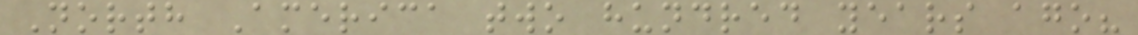North America two hundred years ago?
